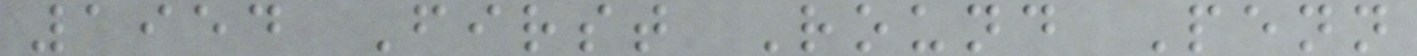1954 First Round Penn
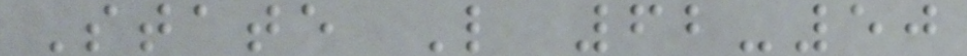State L 62-50
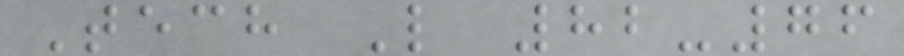Tech L 82-76
